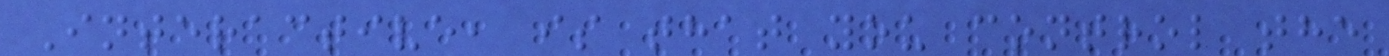Interactive, is that you control the
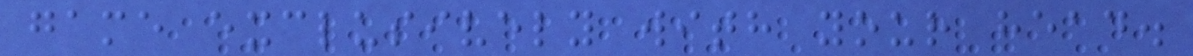game exclusively with your head.
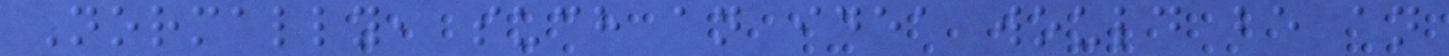Normally, such an idea would be an
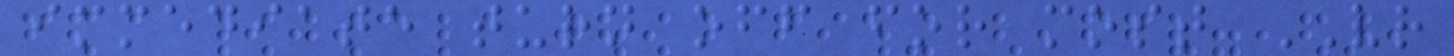immediate turn off for most VR
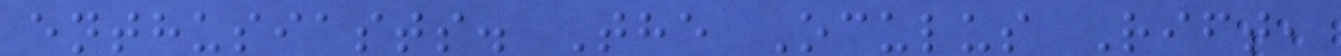enthusiasts. The Oculus Rift,
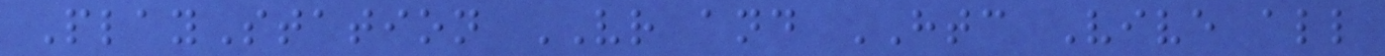PlayStation VR and HTC Vive all
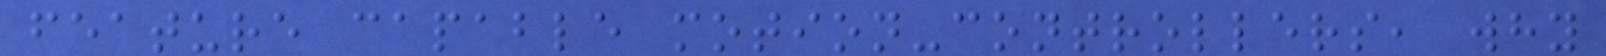feature capable motion-controllers, why
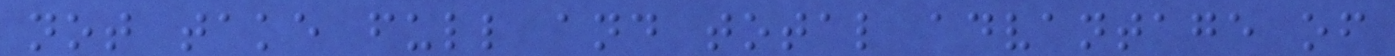not take full and total advantage of
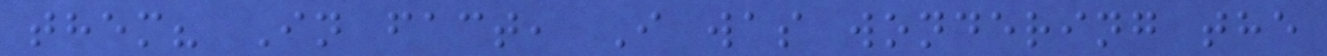them? In fact, I was wondering the
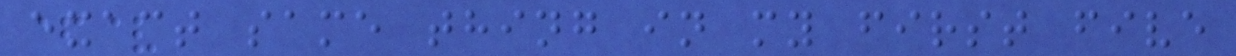exact same thing in my first five
